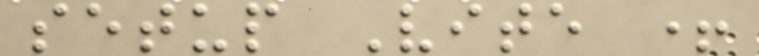setup Vite +
